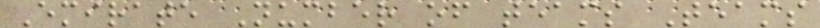Emirate Number of teams Teams
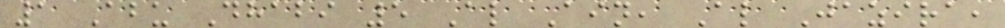1 Abu Dhabi 5 Al Ain, Al Jazira,
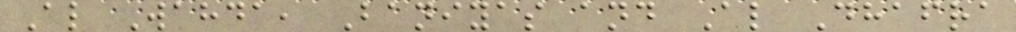Al Wahda, Baniyas and Al Dhafra
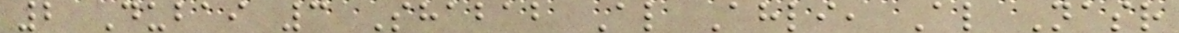2 Dubai 3 Shabab Al Ahli, Al Nasr
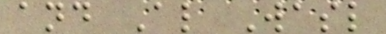and Al Wasl
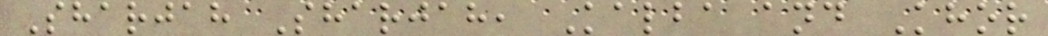Sharjah Sharjah, Kalba and Khor
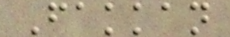Fakkan
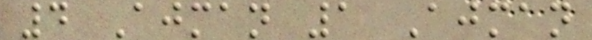4 Ajman 1 Ajman
